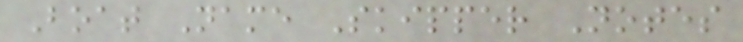Boat Name Skipper Notes
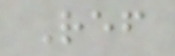Ref
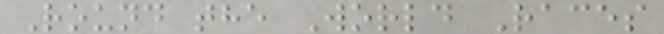Round the World Races
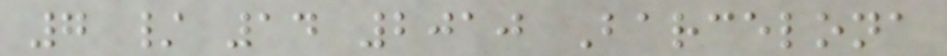7 / 14 2010 Barcelona
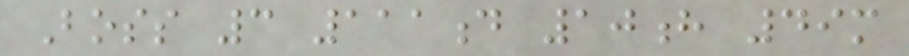Boss 3 111d 10h 49m
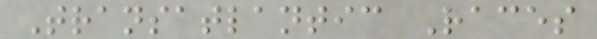Transatlantic Races
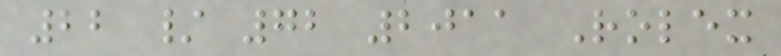22 / 72 2011 Rolex
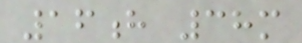16h 38m
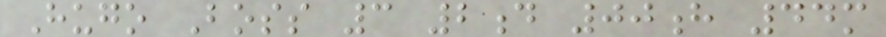Hugo Boss 3 2d 00h 44m
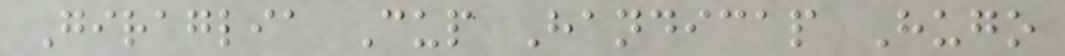Giraglia Cup Handicap Hugo
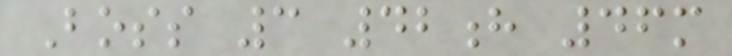Boss 3 42h 46m
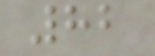82
